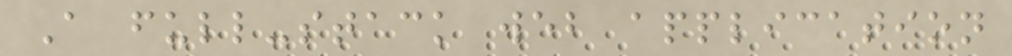A full-stack web application
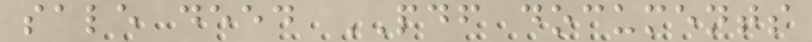sale deed PDF documents
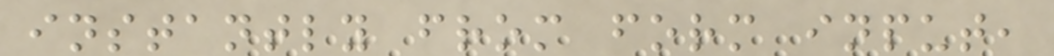instantly from form input,
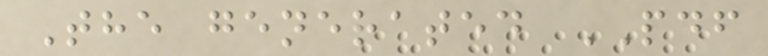The generated PDF
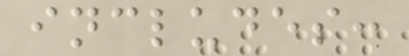includes:
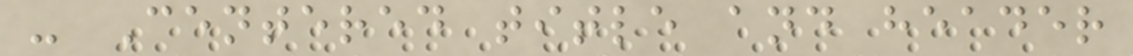- Centered title and header
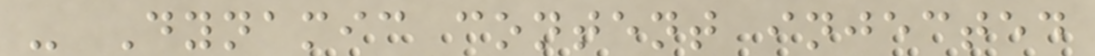- Dynamic content injected
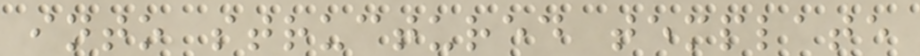into structured template
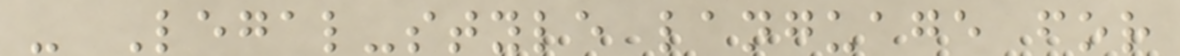- Legal-style language for
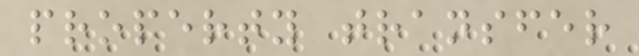property transfer
